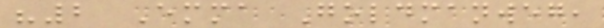"2 Emma Goldmanweg,
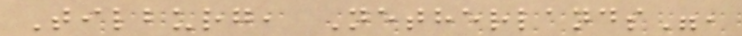Tilburg, Netherlands",
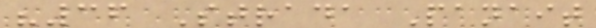"36 Strada Panait
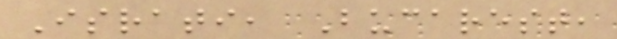Israti, Bucarest,
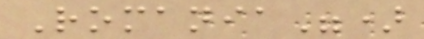Romania")
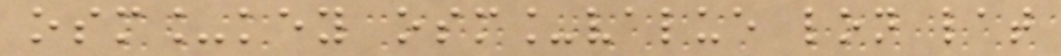osm_key osm_value lon lat
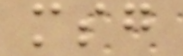msg
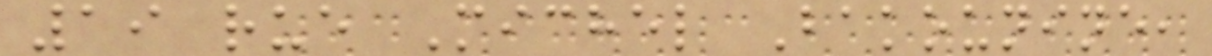19 rue Michel Bakounine,
